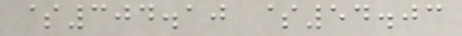$304.10 $54.03
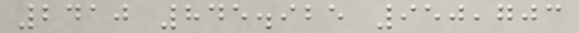2410 845.925 950,703
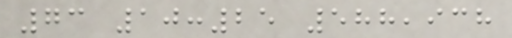73 10:25 588,938
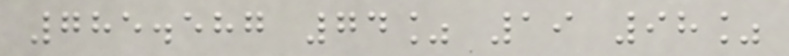785.587 74% 19 98%
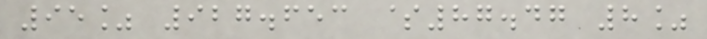95% 927.653 $87.47 8%
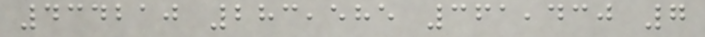434210 283,585 361,430 7
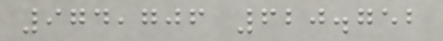974,706 620.752
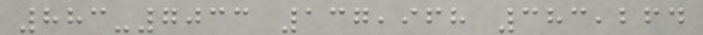883-7033 137,968 383,264
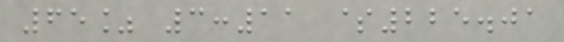65% 3:11 $225.01
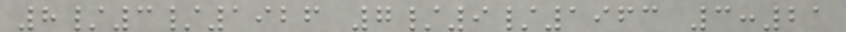8/3/1926 7/9/1963 3:21
